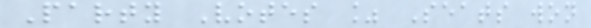Party Votes % Seats won
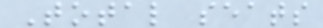Total seats
